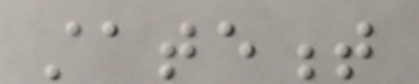statement
